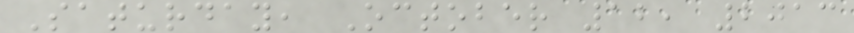Saturday, October 12, 2013
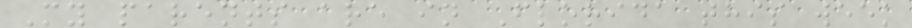My parents are in Florida this week
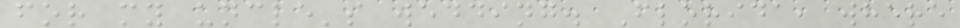for my uncle's wedding. Florida, where
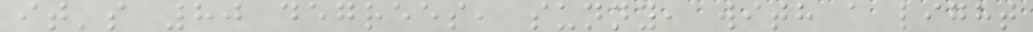it's 80 degrees, sunny, with a light
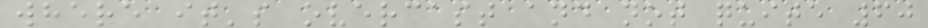where it's overcast and not quite 60
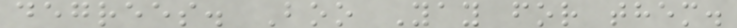degrees. Boo Yay for them.
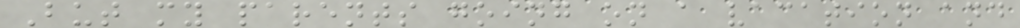But my parents going on a vacation and
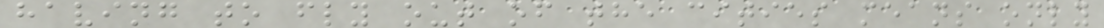having to fly out of the cities means only
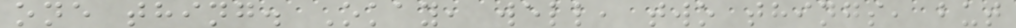one thing. Okay, well, two things, but
